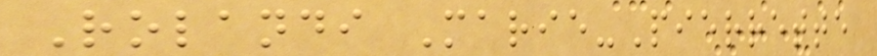Rolandi Marie-Pierrette
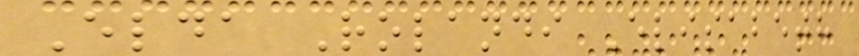Elda Rolandi Elisabeth
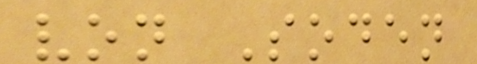von Soden
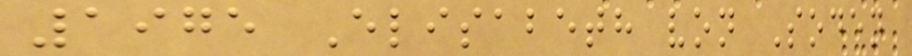1975 Elisabeth von Soden
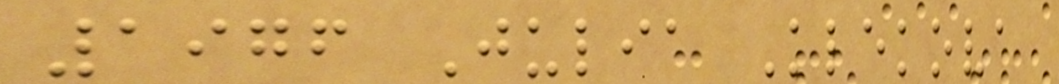1976 Julia Klekova
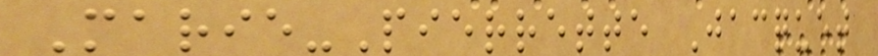Marie-Pierrette Jacquet
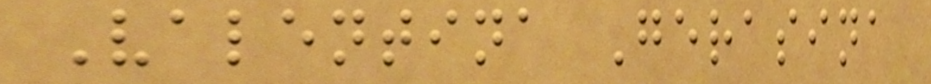Valentina Gerasina
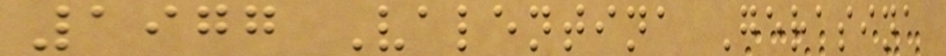1977 Valentina Gerasina
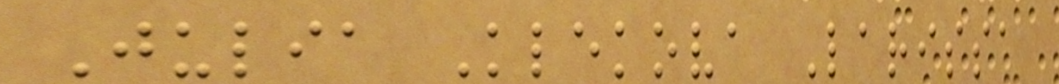Julia Klekova Larissa
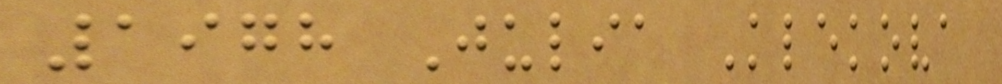1978 Julia Klekova
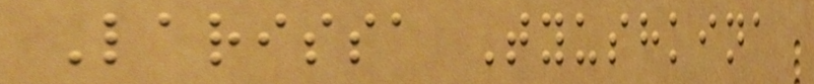Larissa Tyushkina
